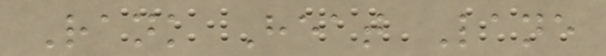Rank Heat Lane
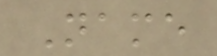Name
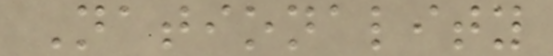Nationality
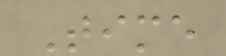Time
